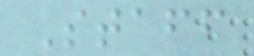Staff
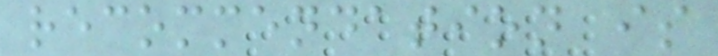recommendation is
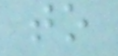to
